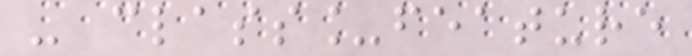- class_feature
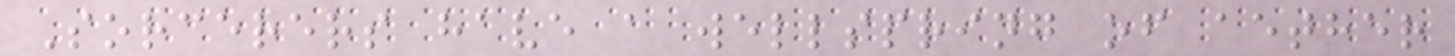Sorcerers have a wellspring of aether
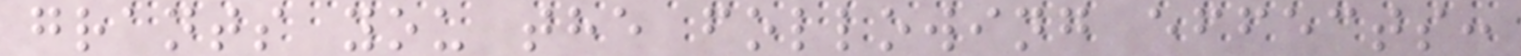grants you the following effects:
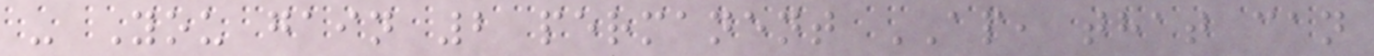- You gain 2 permanent AP, that can
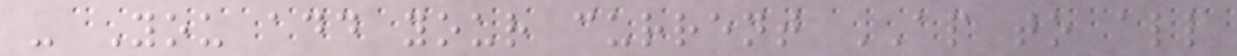- You add your current AP to all
